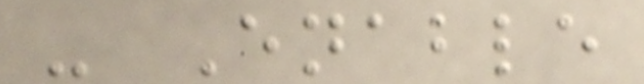- Enable
